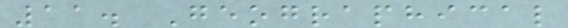11. Geographical
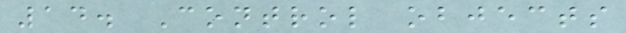14. Control objects
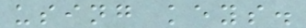using keys.
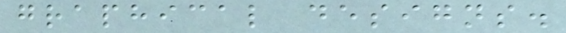graphical designs.
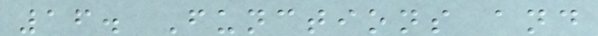16. Functions and
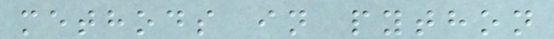methods in python
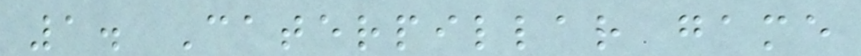1. Caterpillar game
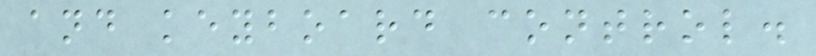and keyboard control.
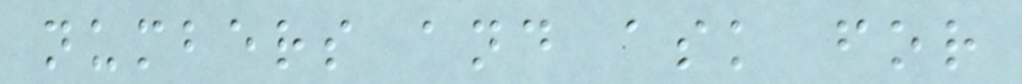numbers and ask for
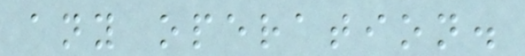any operation.
